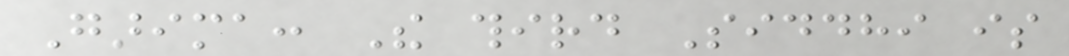Garima: The third Siddhi is
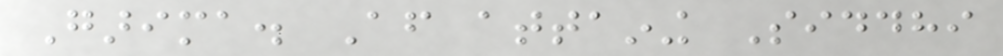Garima. After attaining Siddhi
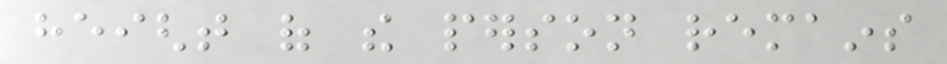height of the person remains
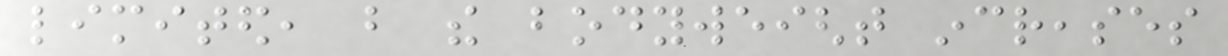limited, but the bodyweight increases
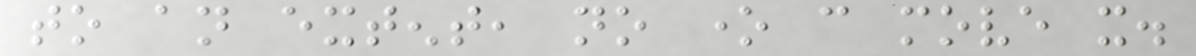to an extent, no one can move it.
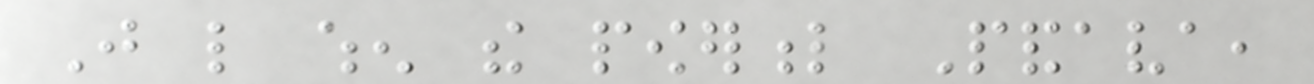Just like when the powerful Pandava,
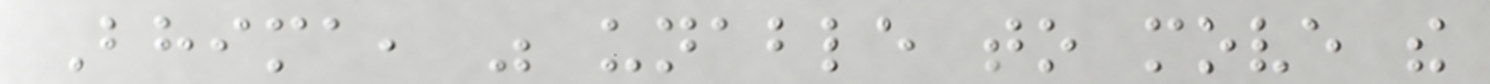Bhima, was unable to move the
